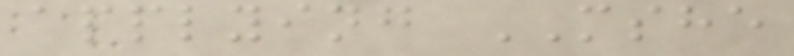applying MSHE
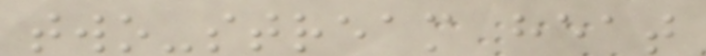two-stream heat
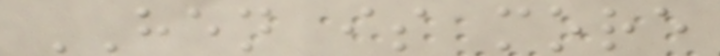HEN is more
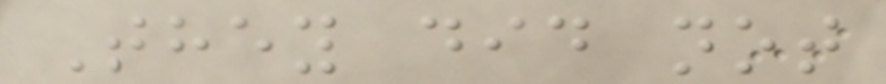They did not
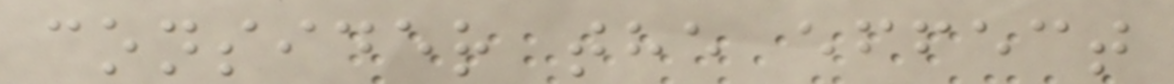consider the effect
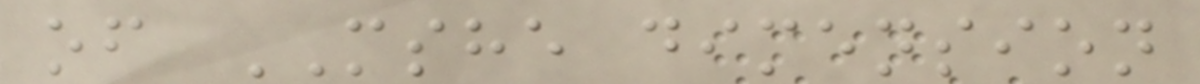of MSHE dimension
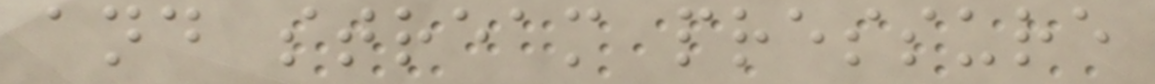and stream pressure
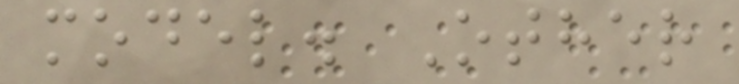model. Other
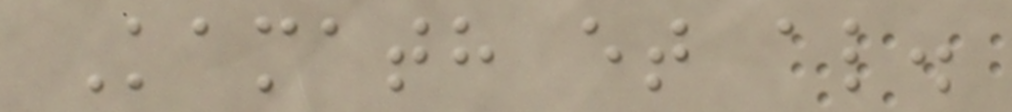Kamath et al.
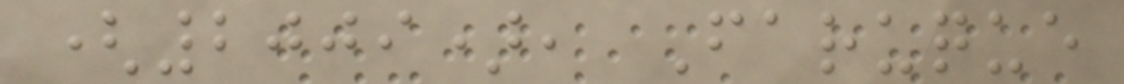(2009), Faruque
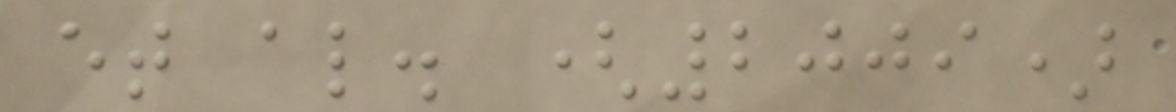et al. (2009)
